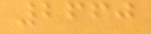2660
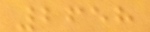2658
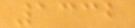1332
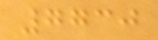7730
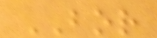BOR
